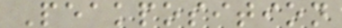Peakposition
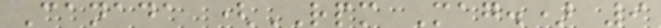Canada (RPM Mag.) 9
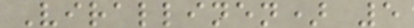Virallinen) 5
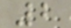2
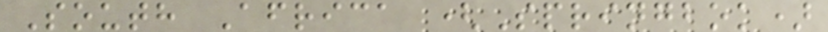South Africa (Springbok)
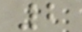2
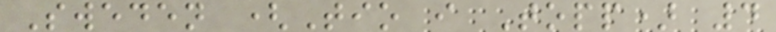Sweden (Tio i Topp) 4
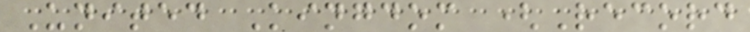United Kingdom (Record
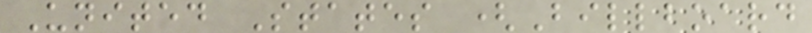United States (Billboard
